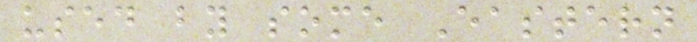used by some Eastern
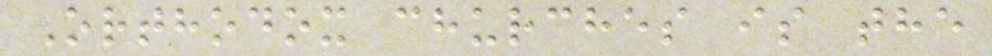Orthodox churches is the
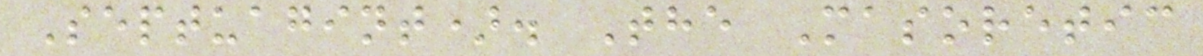Septuagint). The Masoretic
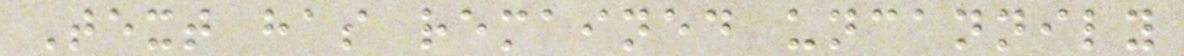Text has remained uncannily
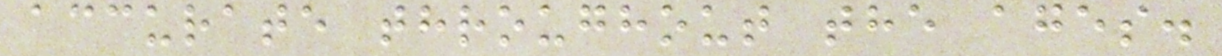accurate throughout the ages.
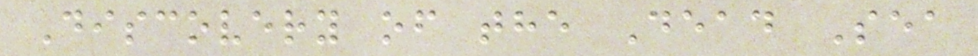Discovery of the Dead Sea
